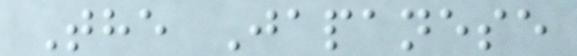The Japanese
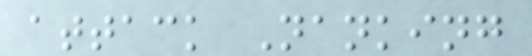attack Nanking
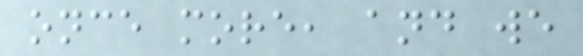once more, and we
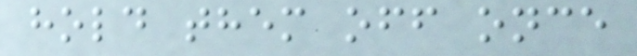hold them off once
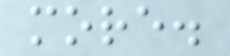more.
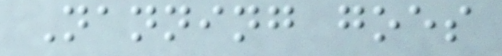Nanning goes
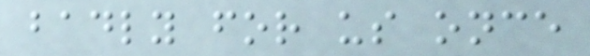badly for us once
